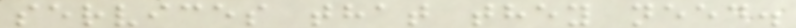services that they need.
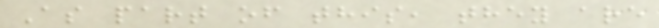As part of this, they are
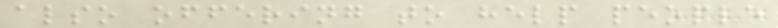also offering to help people
